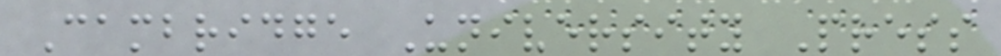Cambridge University Press
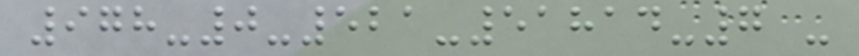978-0-521-51814-7 -
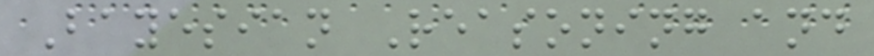Bayesian Reasoning and
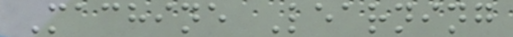Machine Learning
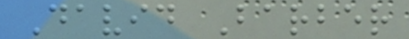David Barber
